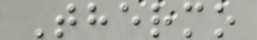Thermo
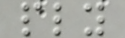ply
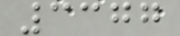3377
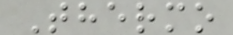Thermo
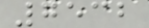7532
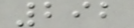292
